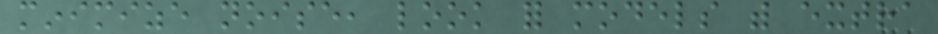minimize noise, look for models with extra
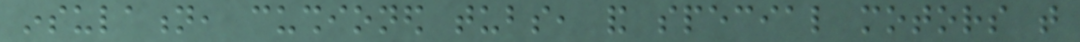insulation, cushioned tubs, and special motors that
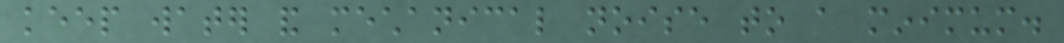keep water and mechanical noise to a minimum.
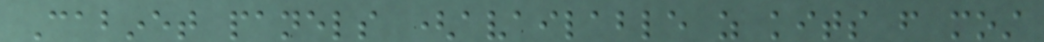Cabinet panels (available as kits from most
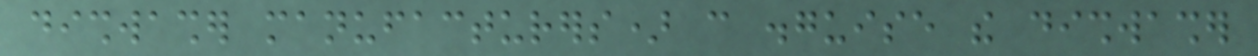dishwasher manufacturers) can disguise the dishwasher
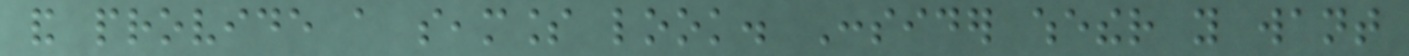and provide a seamless look. Consider whether you want
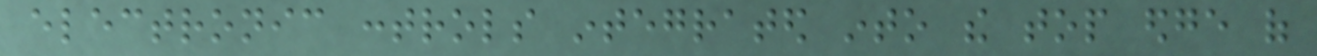electronic controls integrated into the top edge of
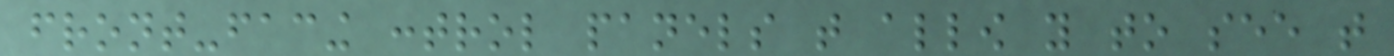front-facing control panels that allow you to see that
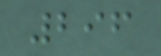296
